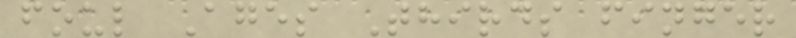foul Ages Thirds finger
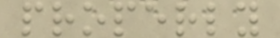properly
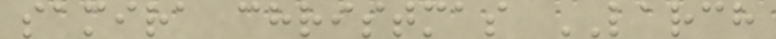samira christmas LARCH
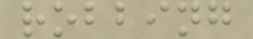robbing
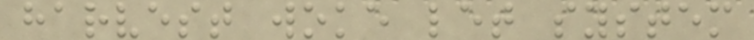harvest woke let system
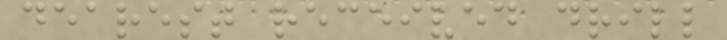dearest received drill
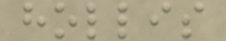hollis
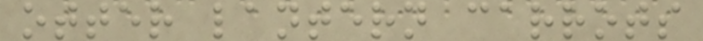otter lantern carrots
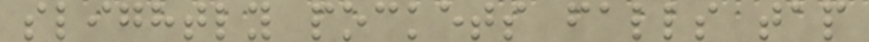slightly pockets falls tap
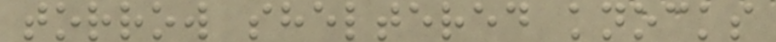torrow sheltered knocks
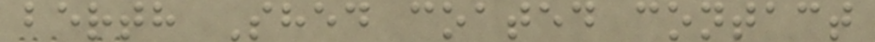berth Shed coated contact
